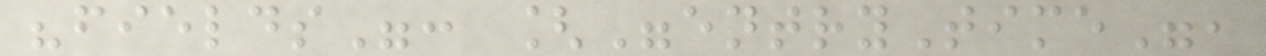"fields": ["entryTime",
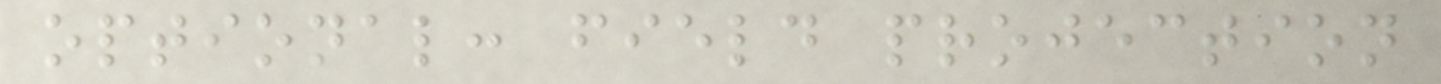optional: field projection
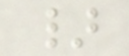}
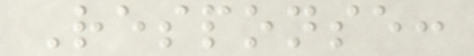Response:
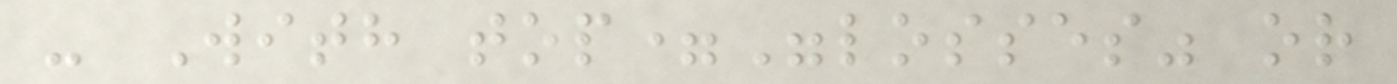- With top="losses" or
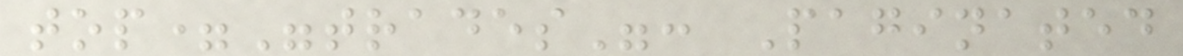top="trades": Paginated
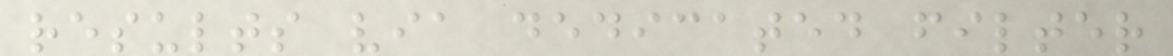results via dedicated filter
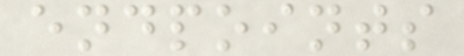endpoints
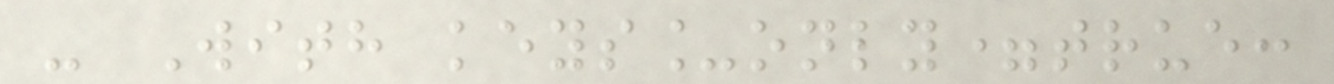- With keys_only=true:
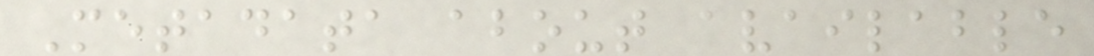Metadata about available
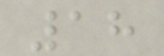18
